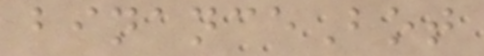binanceBot
